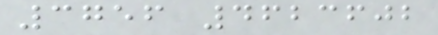3756 4623602
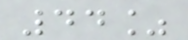44%
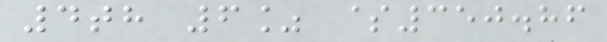4th 6% $350.86
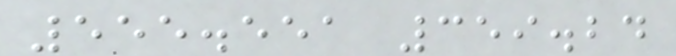555.551 359.24
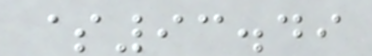$93.49
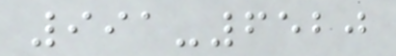991-6520
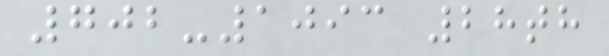702-1093 28th
